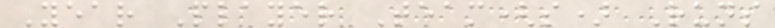Year Player Team(s) Runs
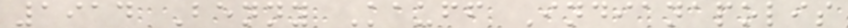1914 Benny Kauff Indianapolis
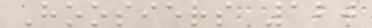Hoosiers 120
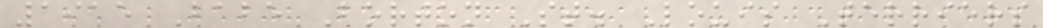1915 Babe Borton St. Louis Terriers
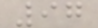97
